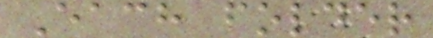Each folder
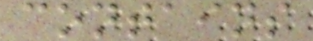contains
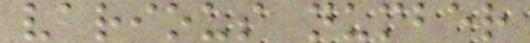various number
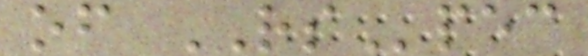of RSpec
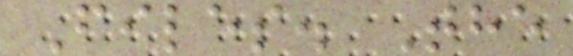Files. The
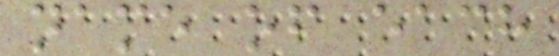name of each
